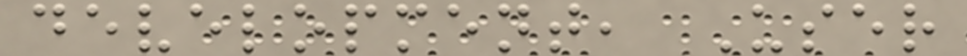development, User
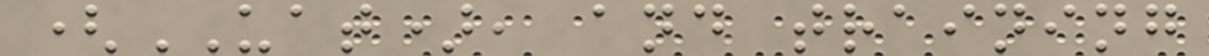(UAT), and training
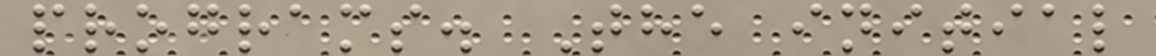programs. The initial
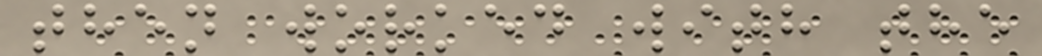then worked with the
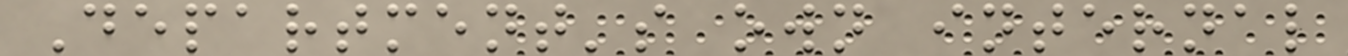Department's own internal
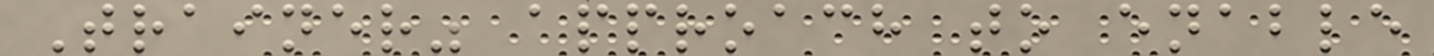Trainer" approach to enable
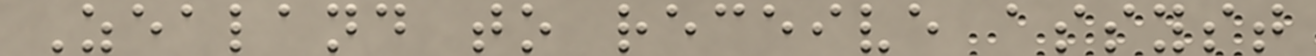Zealand to receive assyst
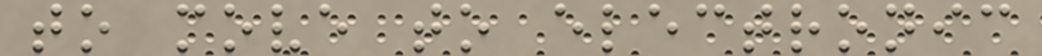to move to electronic
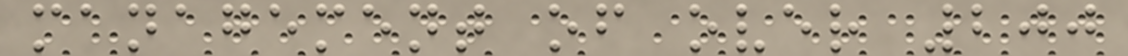management of over 200
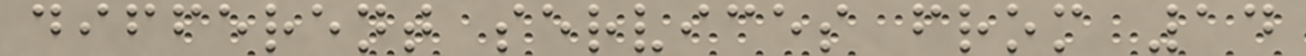different services from 14
